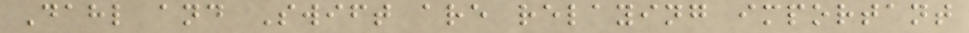Dahl and Swift are relaying important
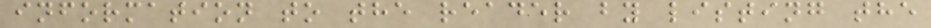information to the reader by listing the
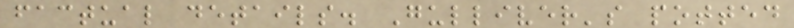factual details. Gulliver's potted
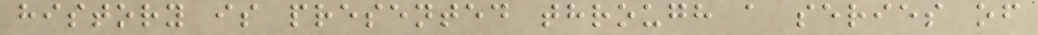history is presented through a series of
